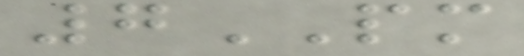7PM
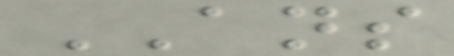ANS
